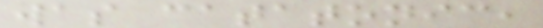was catatonic,
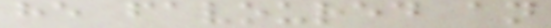he favoured an
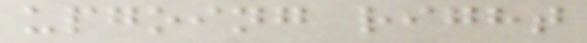upgoing right
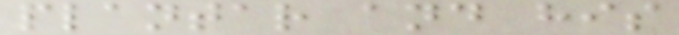plantar and his
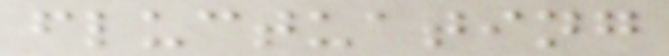fluctuating
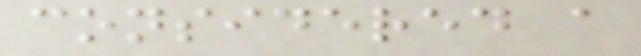considered a
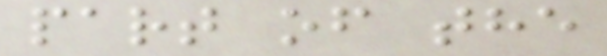part of the
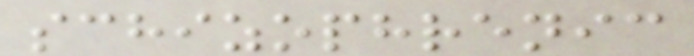schizophrenic
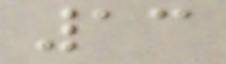13
